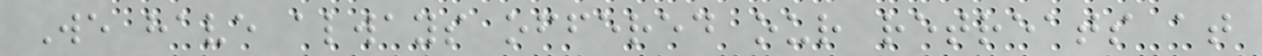We have always offered our retreats at
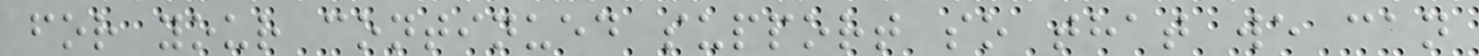for your continued support so that we can
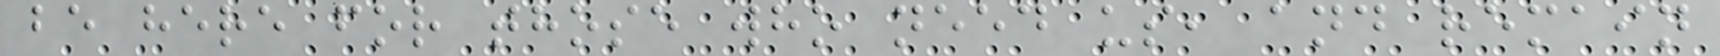be here for those who need us, and remain
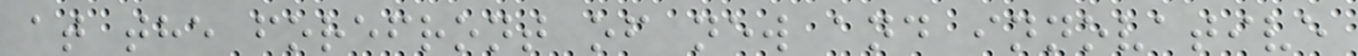at the forefront of new and innovative
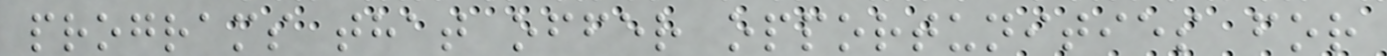programs that offer opportunities for
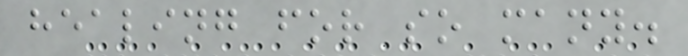healing for so many.
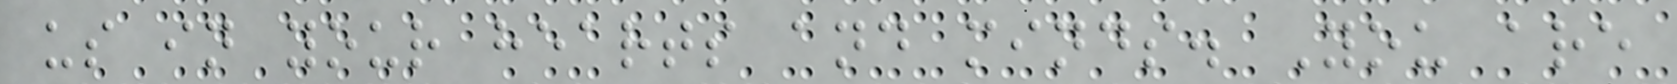us in your hearts and minds. You are
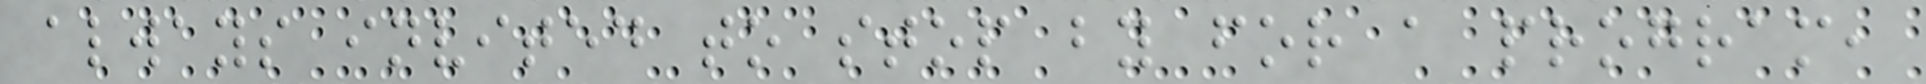always invited to stop by for a program,
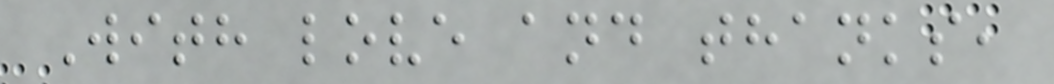With love and thanks,
